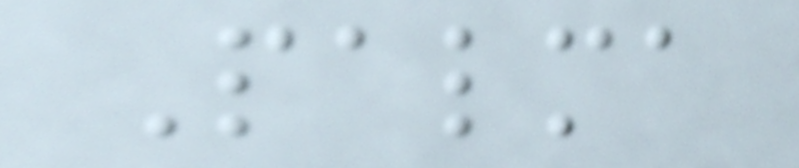Palma
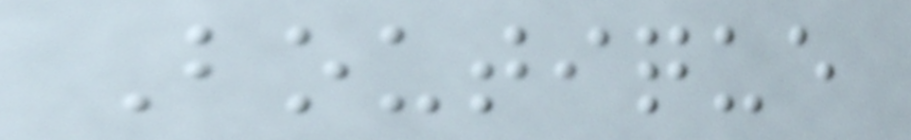Boutique
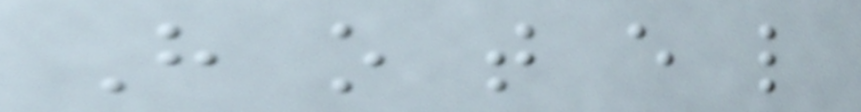H o t e l
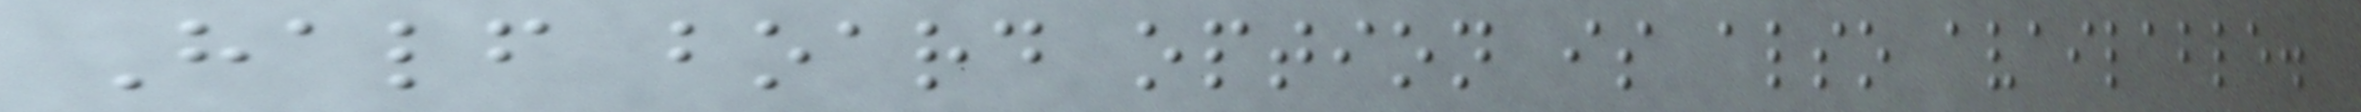Half board option is also available.
